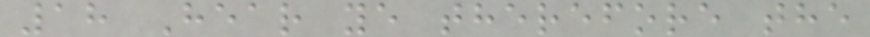18 Hear ye therefore the
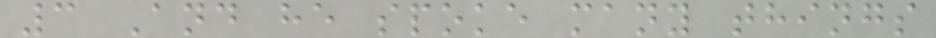3 And he spoke many things
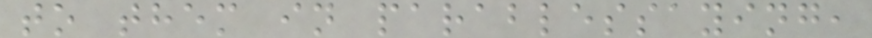to them in parablessaying,
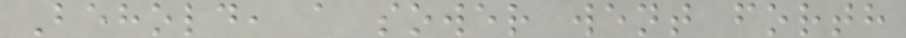Behold, a sower went forth
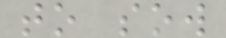to sow
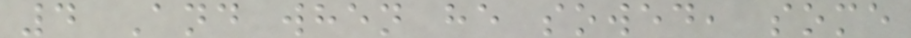4 And when he sowed, some
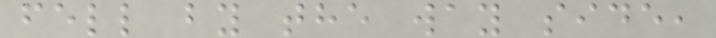fell by the way side,
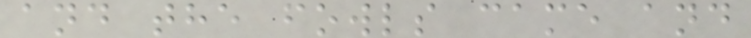and the fowls came and
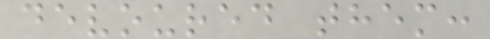devoured them:
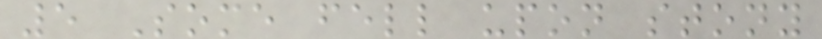5 Some fell upon stony
